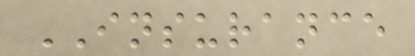INSURANCE
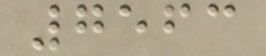7563
